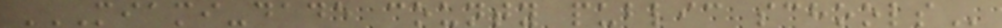MIAMI-DADE COUNTY PUBLIC SCHOOLS
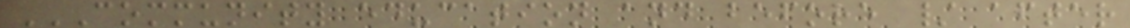COMMUNITY EDUCATION AND BEFORE / AFTER
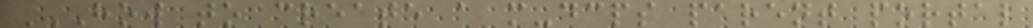HOW TO CREATE A M-DCPS PARENT PORTAL
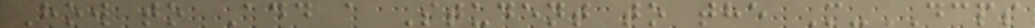How to Add a Student to the M-DCPS
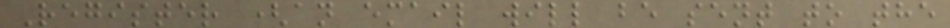Register (an email will be sent to the
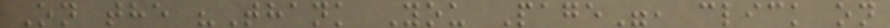On the "Thank You Page", click on
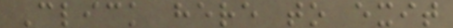Click here to exit
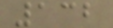132
